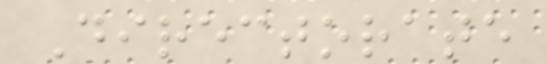Directorate
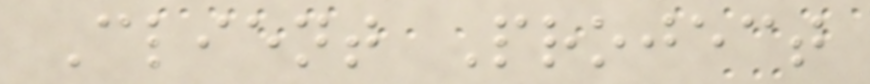Client Project
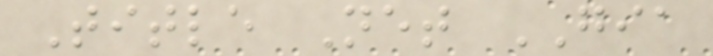Title Net GIA
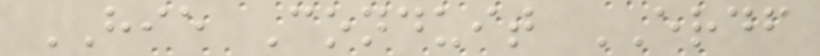HIE Conduit ERDF
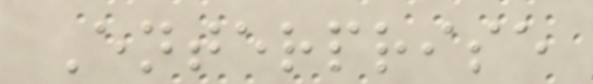Enterprise
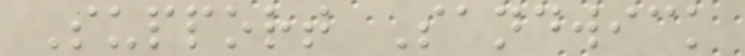Support Sandwick
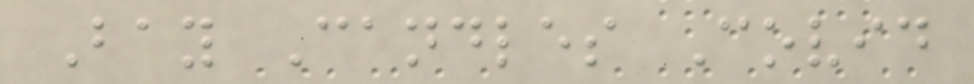Bay Candles Covid
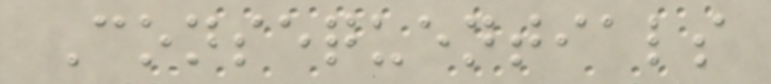Consequentials
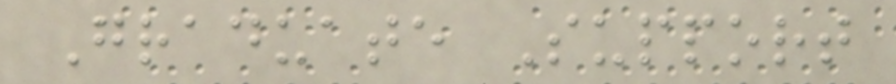Graduate Support
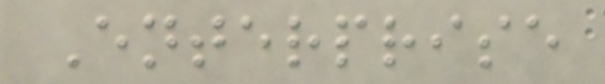Enterprise
